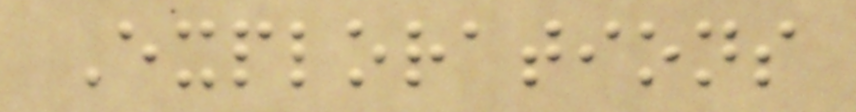Explorations
